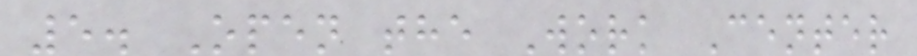5. Open the Work Center
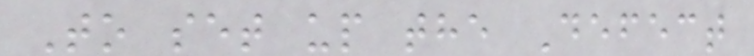To set up the Defect
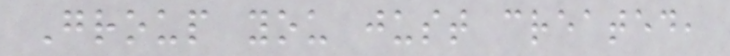Group you just created,
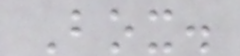Box.
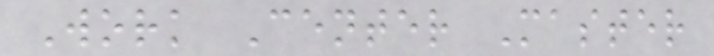Work Center Master
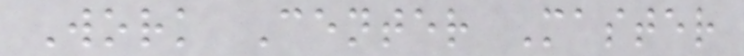Work Center Master
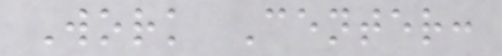Work Center:
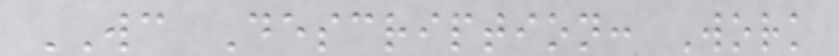WC Description: Work
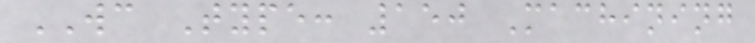WC Type: 150 Machining
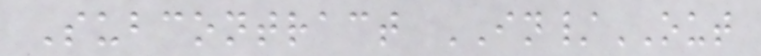Subcontract IN/OUT
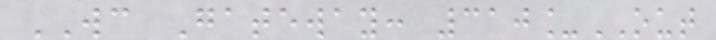WC Gateway: 310_OUT
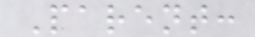Parent:
